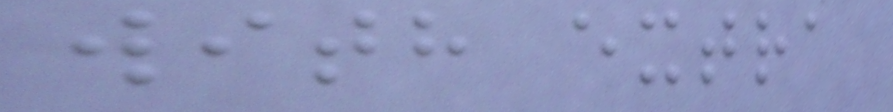with extra
